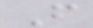F
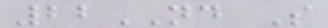22ND S
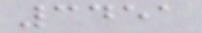3451
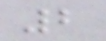2
